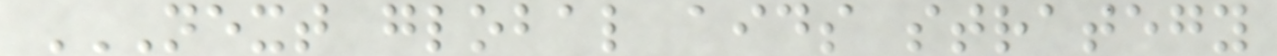NEXT GLOBAL AIDS STRATEGY
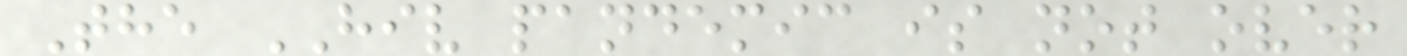The HIV pandemic is not over
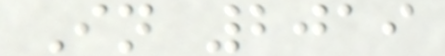In 2019
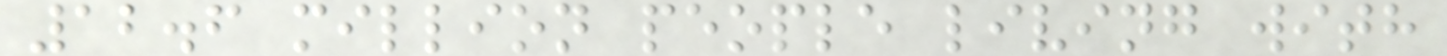12.6 million people living with
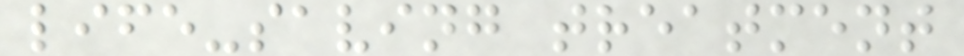life-saving treatment
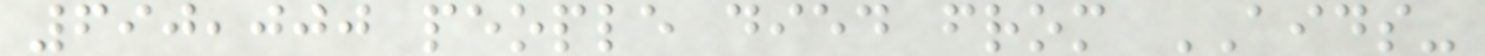690,000 people died from AIDS-
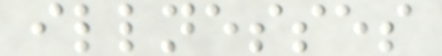illnesses
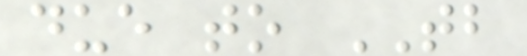due to TB
